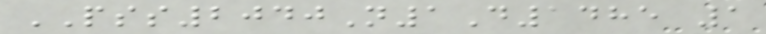PSS2040N1D1485 1
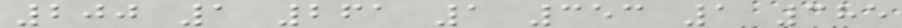200 1 261 1 353 1 385
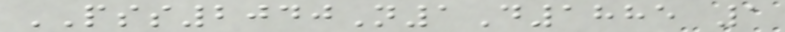PSS2040N1D1885 1
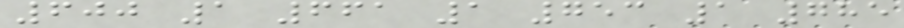600 1 661 1 753 1 785
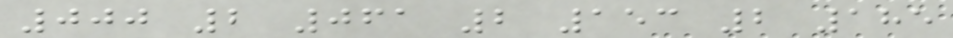000 2 061 2 153 2 185
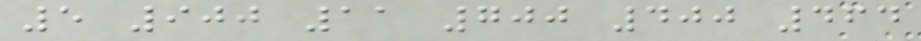5 900 11 700 400 464
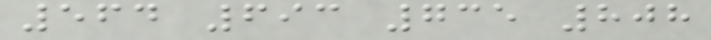564 693 735 808
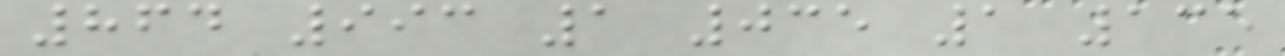864 993 1 035 1 135
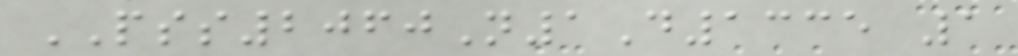PSS2060N1D1335 1
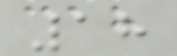18
